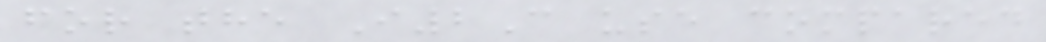for the I2C use compared
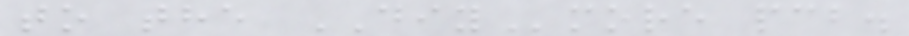to the DIYmore pcb.
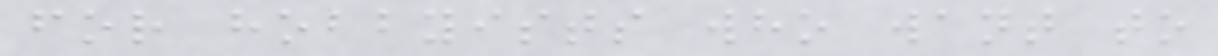for hobbyists who want to
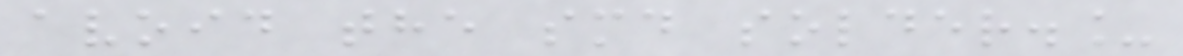avoid the smd solder._
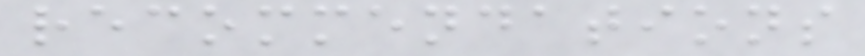recommendations
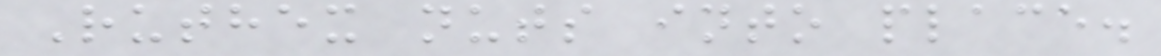Ruthex nuts into place.
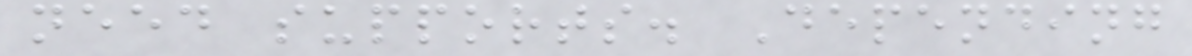need supports. Depending
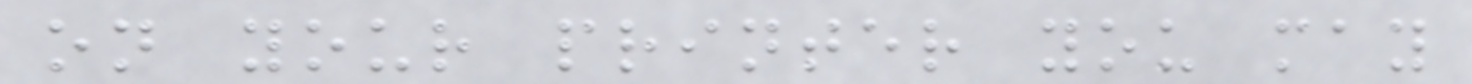on your printer you may
